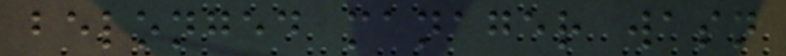belonged manager wasn
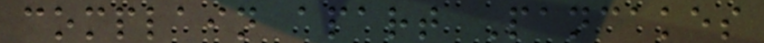complain apart Pancakes
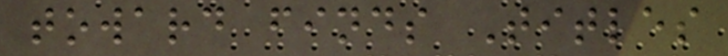toward finds Titles
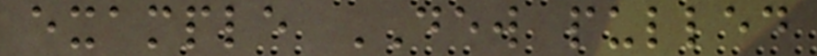example DEW pulled
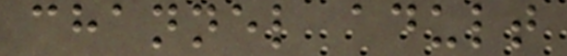channel adult
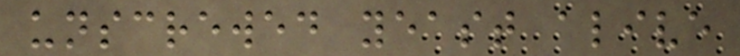unscrewed yeast alive
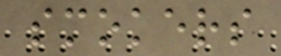smokers
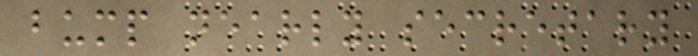bump nearly secretary
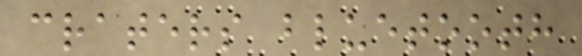craters bluetooth
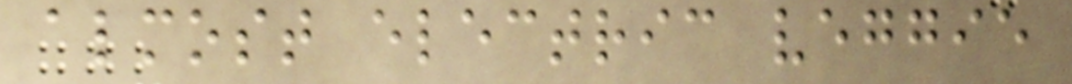almost electric veggie
